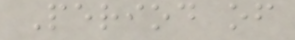Period of
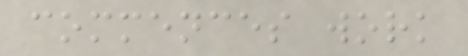commences work
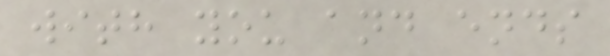with you and ends
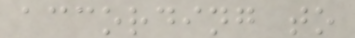according to
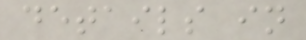details in
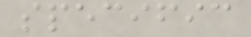specific
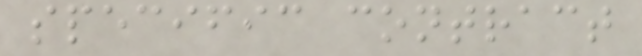specific contract
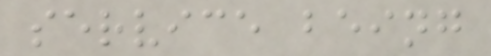service being
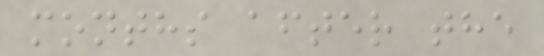months after the
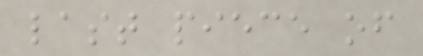last piece of
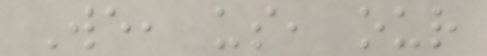We, us, our
